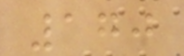170
